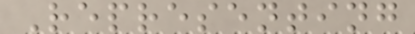Representing
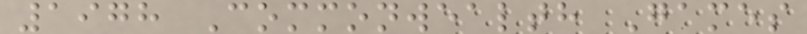1978 Commonwealth Games
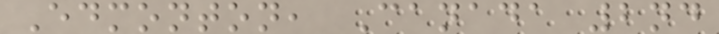Edmonton, Canada 2nd
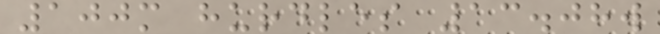100m hurdles 13.08w
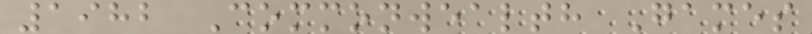1982 Commonwealth Games
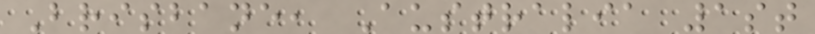Brisbane, Australia 1st
